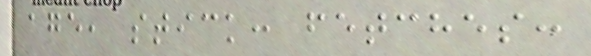age, stick: fetches:
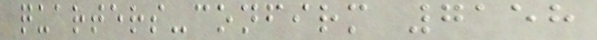quarters-confirm 7158
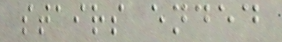stairs ended
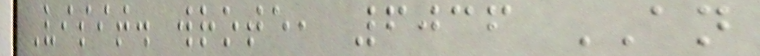Visit. wrote, 6036 AN
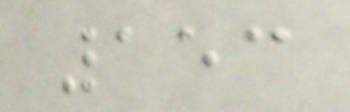153
